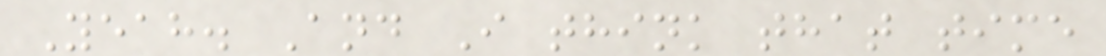Yeah. And I think that time
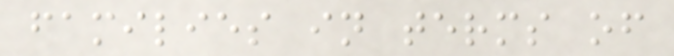families in terms of
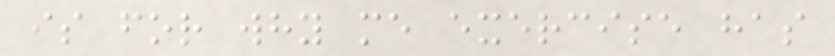is for why me exercise has
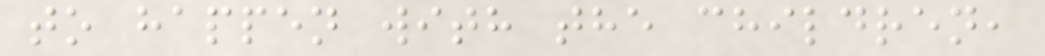to happen with the children,
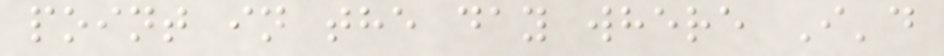point in the day where I'd
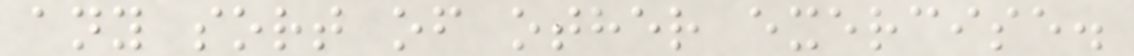any sort of other exercise.
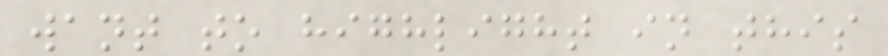want to highlight in this
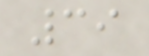39
